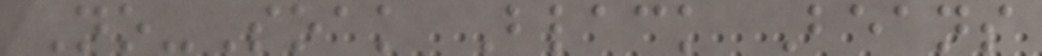No-Soak Black Beans
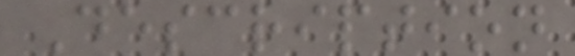Description
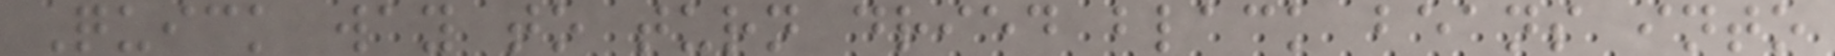Quick way to turn dried black beans into
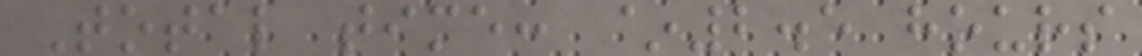Total time: ~2.5 hours
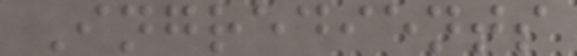Ingredients
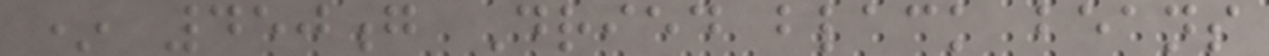* 450g Dried black beans
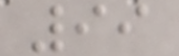99
